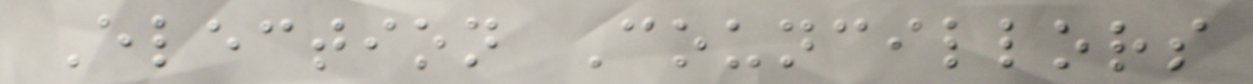Election Councillors
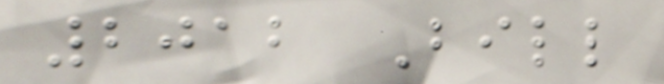2012 Bill
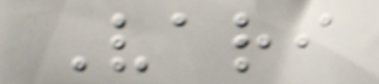Vari
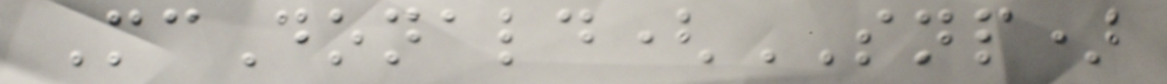McDonald(SNP)
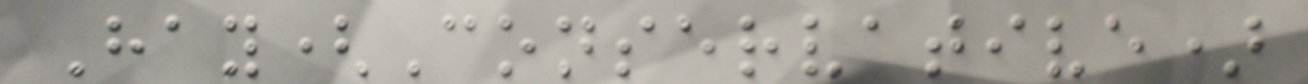Hay(Conservative)
